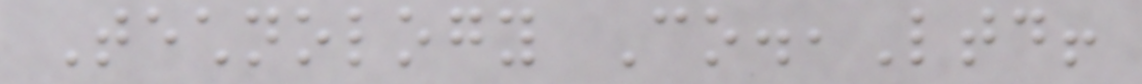Technology Co.,Ltd!
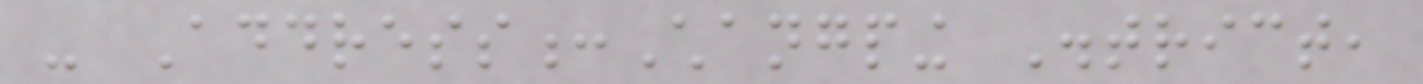- Address:Changping District,
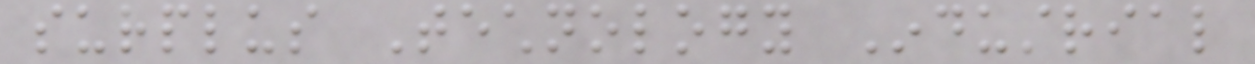surplus Technology Industrial
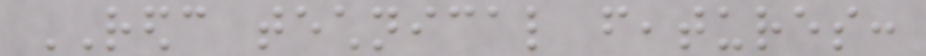REDC technical features:
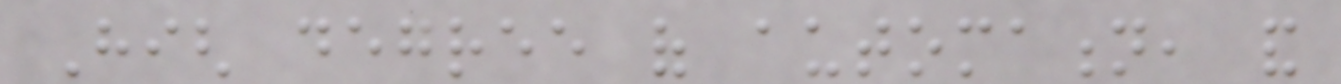High degree of automation, and
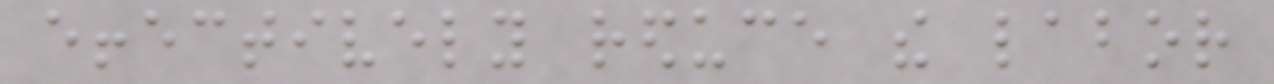effectively reduce the labor
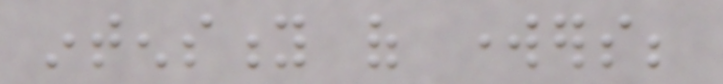intensity of workers;
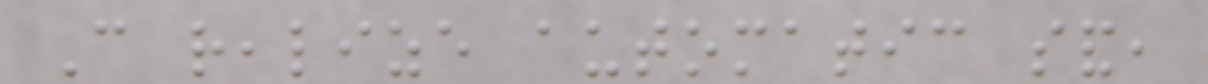Can realize automatic sand,
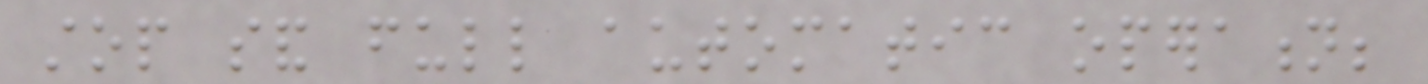stop sand full automatic operation;
